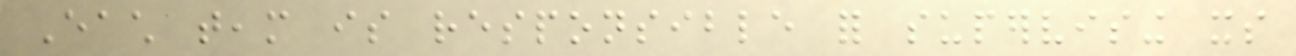Each team is responsible for supervising its
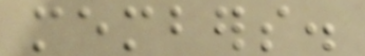members.
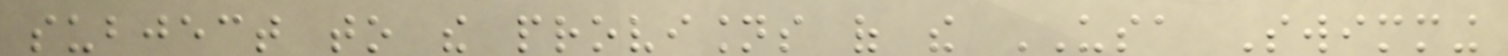subject to the provisions of the USA Swimming
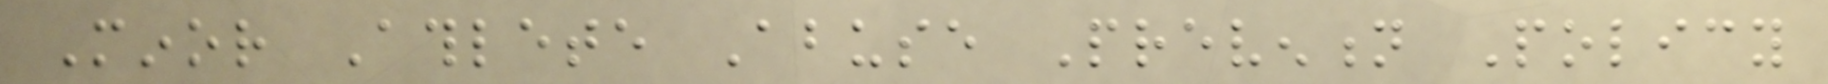Minor Athlete Abuse Prevention Policy
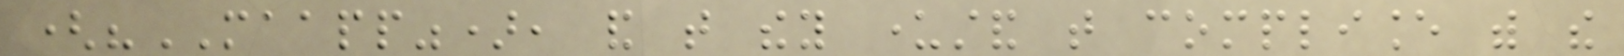("MAAPP"), and that they understand that compliance with the
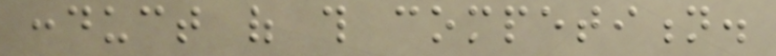conduct of this competition.
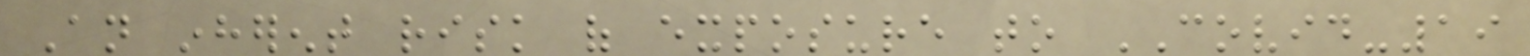An inherent risk of exposure to COVID-19
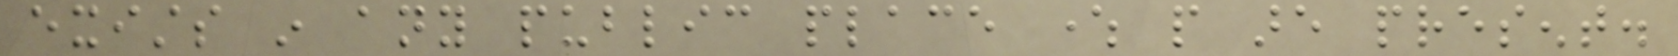exists in any public place where people are present.
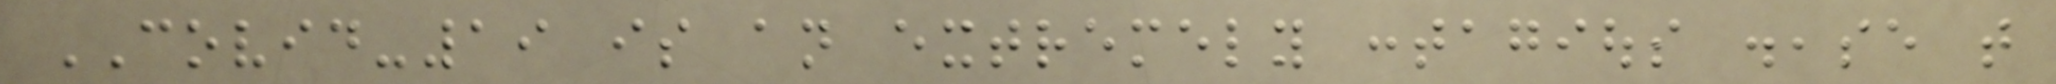COVID-19 is an extremely contagious disease that
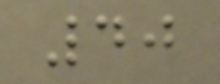40
